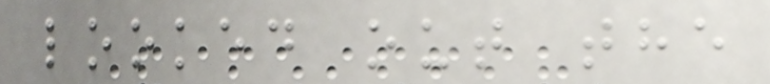looked out the
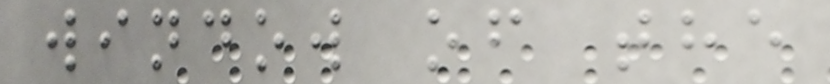window of the
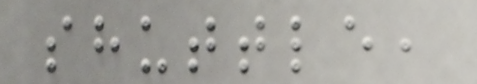shuttle,
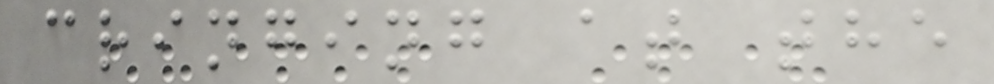cringing at the
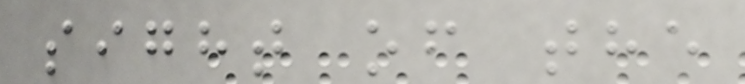sight of the
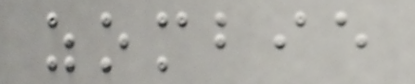zombie
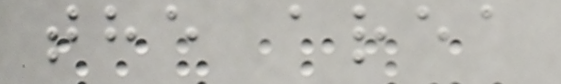the area
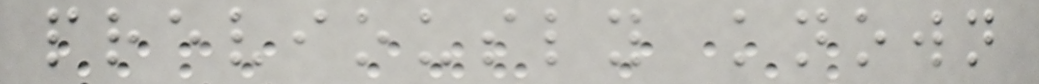previously known
